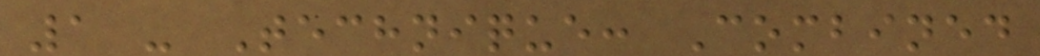1 - Technique: Combined
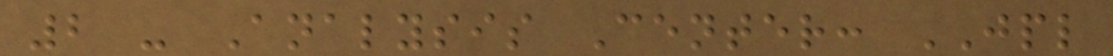2 - Analysis Center: JPL
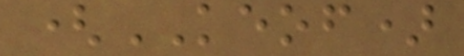(KEOF)
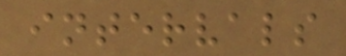intervals
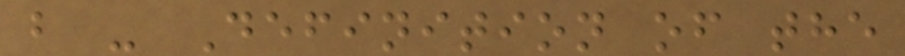b - Definition of the
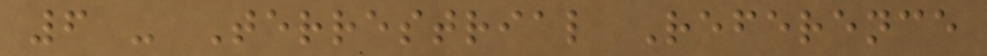6 - Terrestrial Reference
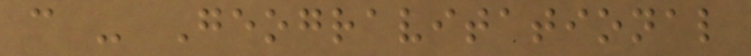c - Geogravitational
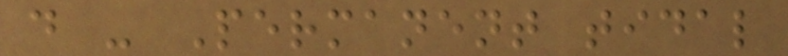d - Permanent tidal
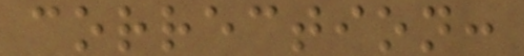correction:
